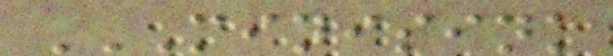MINISINK
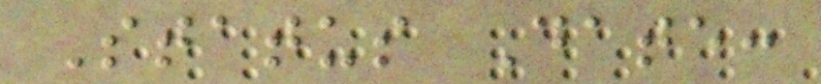Status Date:
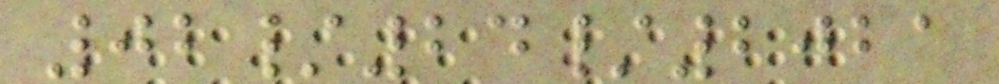02/24/2021
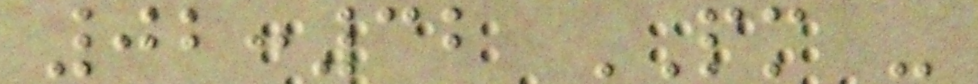02:32 PM -
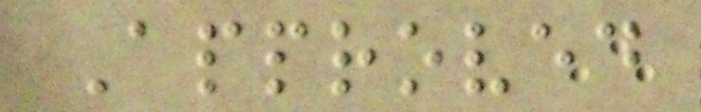Approved
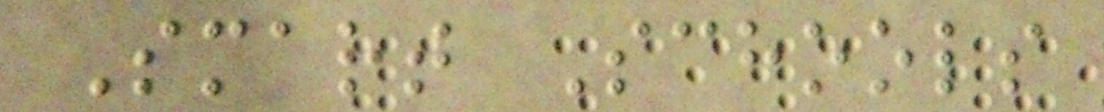Smart Schools
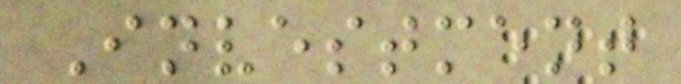Investment
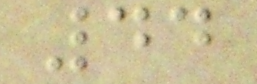44
